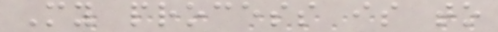My process is to
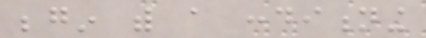begin with a conditioning
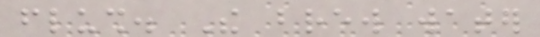flush. The brew water
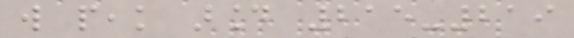will peak around 215-219
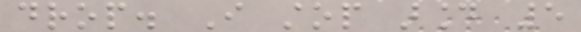drop. I stop around 5
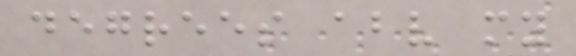degrees above my
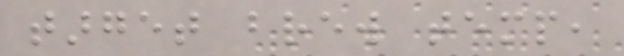target brew temp,
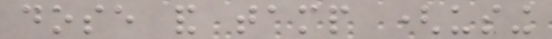dose and tamp (using
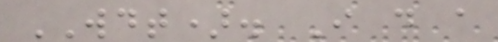WDT). I do a
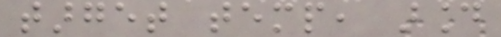target temp, around
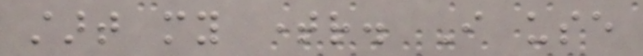start my timer. I use
